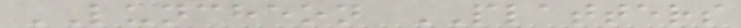LUNCHEON PLATTERS
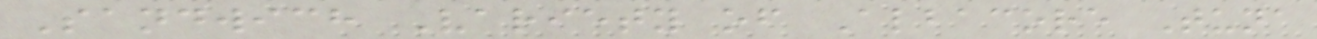Sandwich Variety of Albacore Tuna
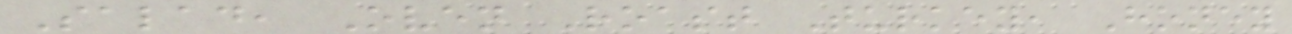Salad, Oven Roast Turkey, Honey
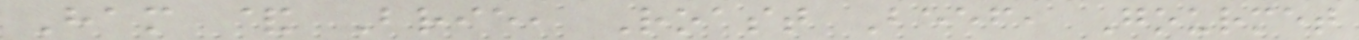Ham & Brie, Roast Beef, Gourmet
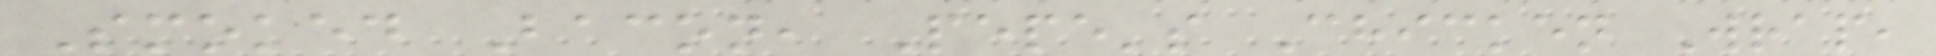Smoked Bacon, Pepe's Chicken Wrap,
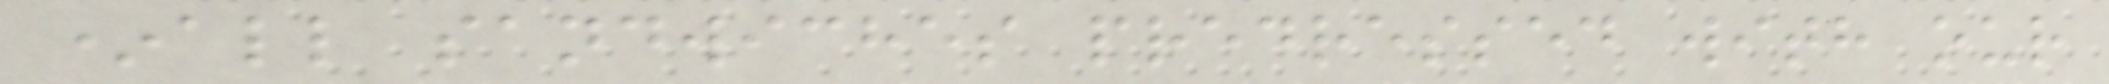*all sandwiches predressed with our
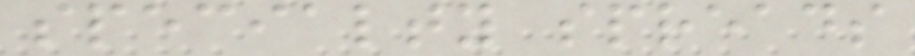specialty spreads
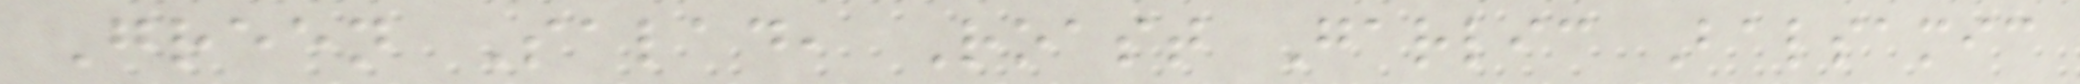Green Salad, Roast Garlic Balsamic
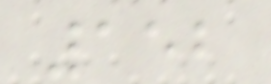152
